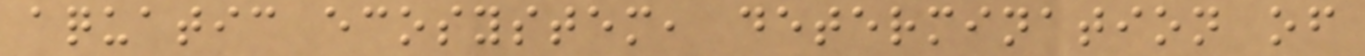aquatic ecosystem, determination of
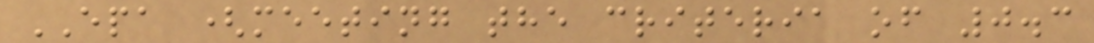EPA (meeting the criteria of 0.3
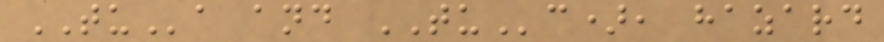TUa and TUc), hazard
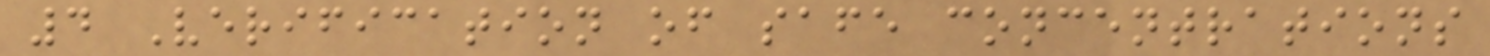4 Verification of safe concentrations
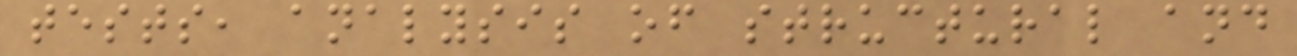tests, analysis of structural and
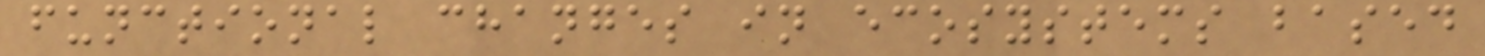functional changes in ecosystems based
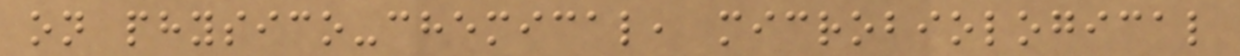on physico-chemical, microbiological
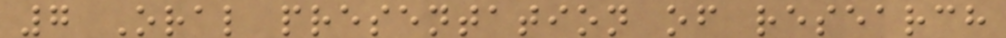7 Oral presentation of research
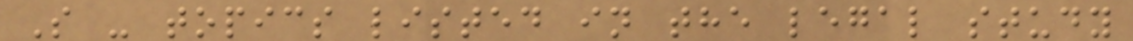S - topics listed in the legal study
